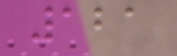121
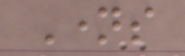Names
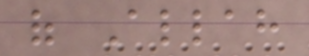of Allah
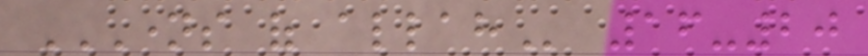NAMES OF ALLAH 16-20
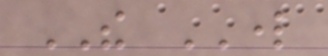THE LORD
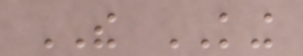THE KING
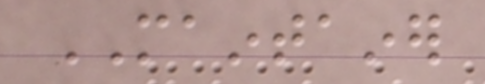MAINTAINER
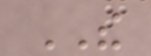THE
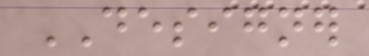DESIGNER
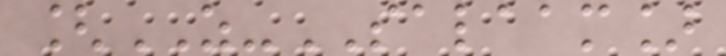[AS-SALAAM]
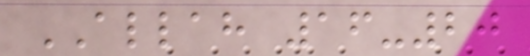ALLAH 16-20
